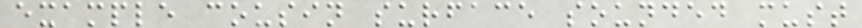example cousin surface sounded must
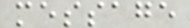message
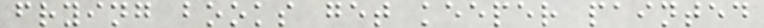frying books get keeper painted
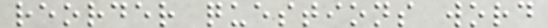reorder questions word
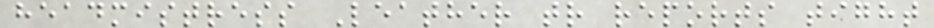headmistress Leather tr reports tight
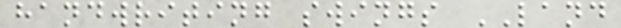handwriting swings LAND
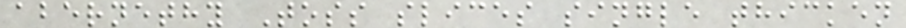abernethy Toss slices single thicken
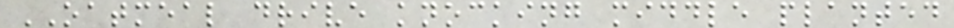OATMEAL drive knocking middle planted
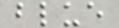blue
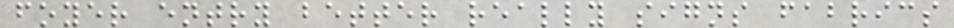foyer entry better really signs fabrics
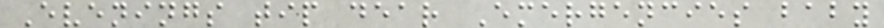Evenings tip dear Emergencies baby
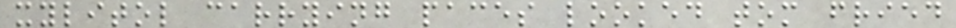xylitol carrying paces looked tom fried
